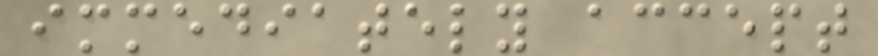immediately accept
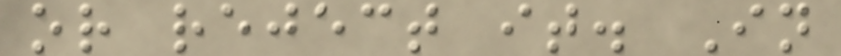or reject it. In
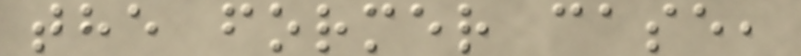the former case,
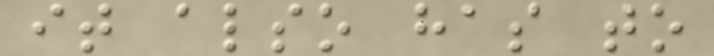it also has to
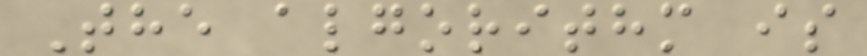The algorithm is
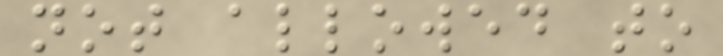not allowed to
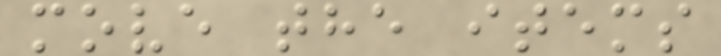move the items
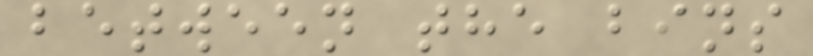between the bins
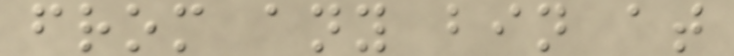from any bin at
